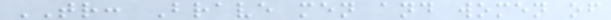TR: Brave men and women of
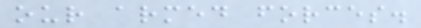our armed forces.
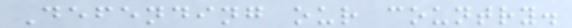Defending our country.
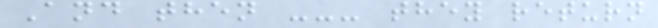And then --- they return
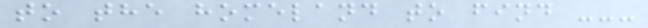to the homeland to find ---
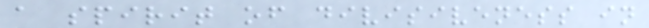a spirit of divisiveness in
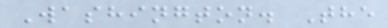Washington. The
